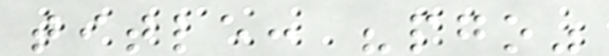title: "pgo"
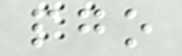pgo
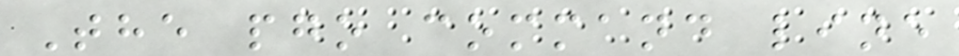The pgo command line
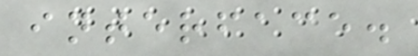interface.
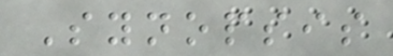Synopsis
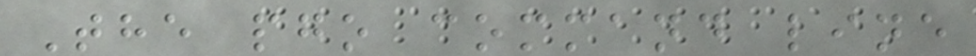The pgo command line
